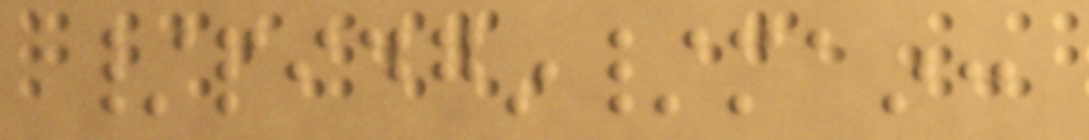/pidgin/main:
